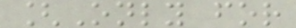[Only for
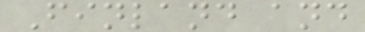Finland and
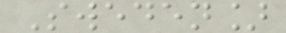Sweden]
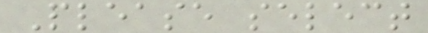Please select
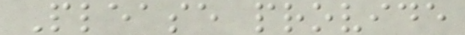Please provide
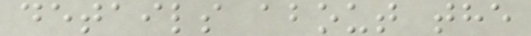details about the
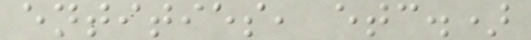entities, etc.)
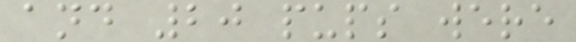and 20 pups were
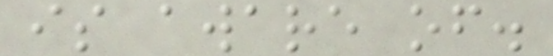is aware of.
